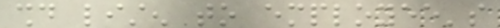should listen to employee's
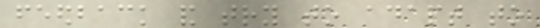feedback and try to adapt to
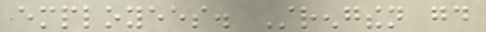employees. Strengthen good
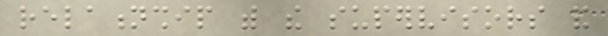relationship with the supervisors and
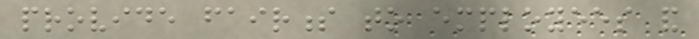provide fairness to employees and
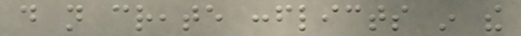do not create conflicts in the
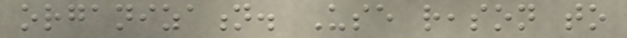organization. Use reason to
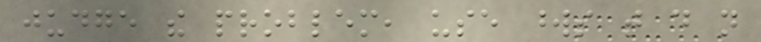judge the problem, use words that do not
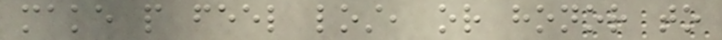make people feel lost, or honor to
